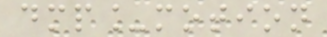dmp_motion
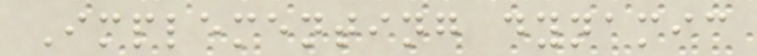Implementing dynamic
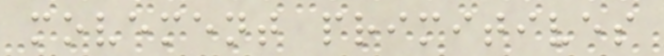movement primitives
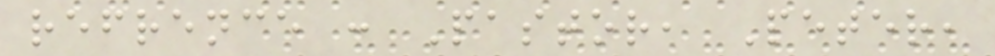refrence : Pastor, Peter,
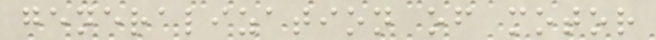generalization of motor
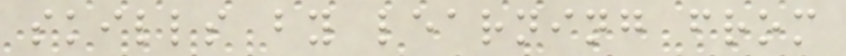skills by learning from
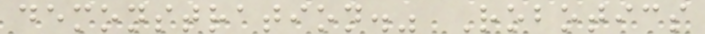demonstration." Robotics
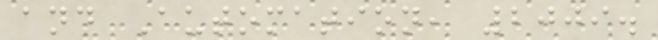and Automation, 2009.
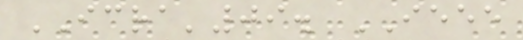ICRA'09. IEEE
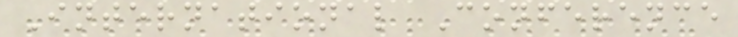International Conference
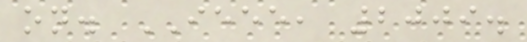on. IEEE, 2009.
